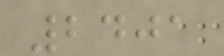2401
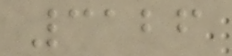3126
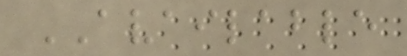AVAILABLE
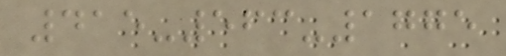415-563-1775
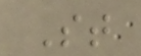St
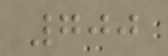700
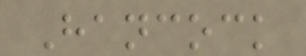Hancock
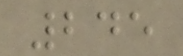245
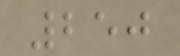250
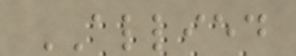ALLIED
